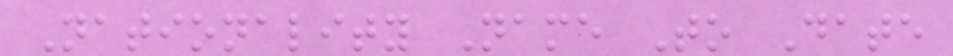Nationality Name To Date
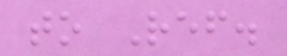to Ref.
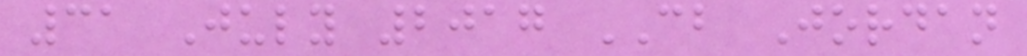31 July 2017 CB Jordan
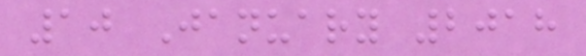10 January 2018
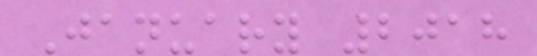January 2018
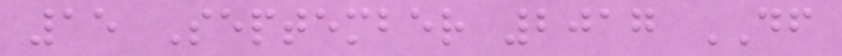15 September 2017 DF
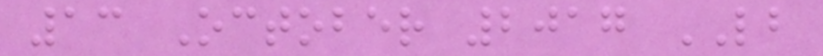13 October 2017 LB
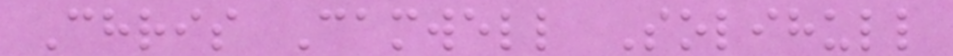Chris Camwell Solihull
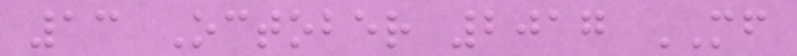13 October 2017 MF
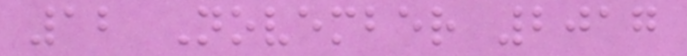12 November 2017
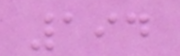194
